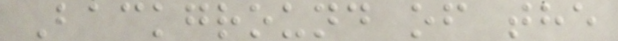Background of the
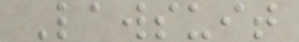Lawsuit
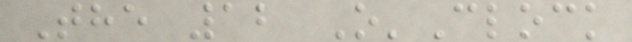The 12 O'Clock
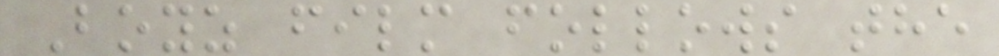Boyz film follows the
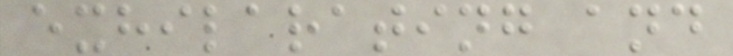exhilarating and
